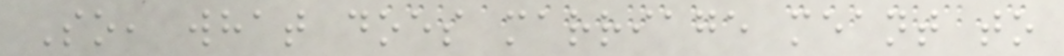So, what does marriage meant to
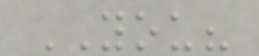YOU?
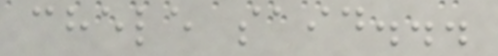chele said...
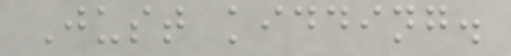Just kidding.
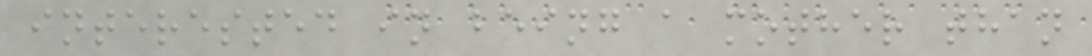interested in being a mother than
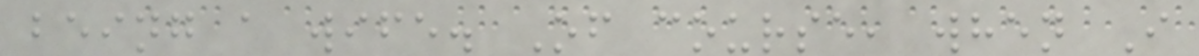being a wife. Of course, when I
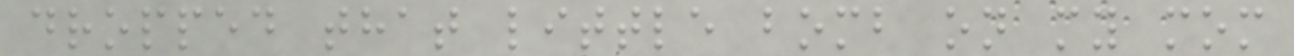dropped that little bomb on my mom
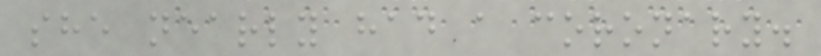she nearly had a coronary.
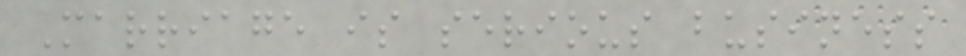Marriage is serious business
